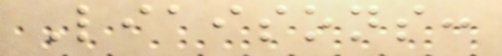Liaisons:
